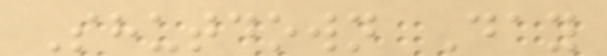Shutdown Day
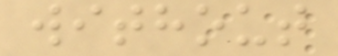without
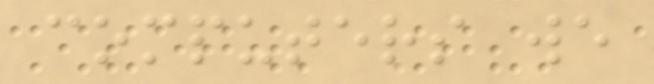computers we
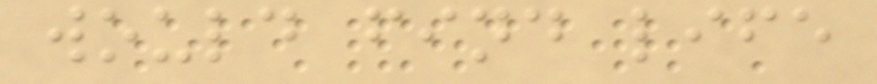would find life
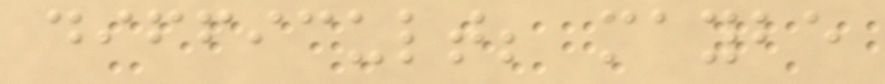difficult; maybe
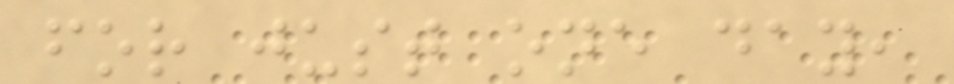for just one day,
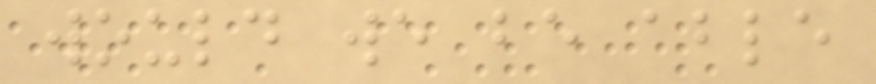would we be able
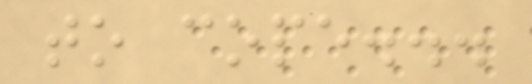to cope...
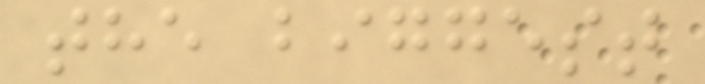the biggest
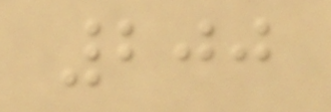200
